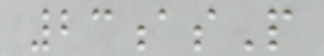23asP
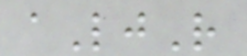aLjR
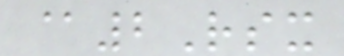@2Rsx
